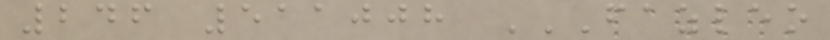246 511008 FAZLEO
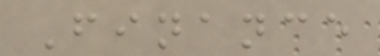Finance
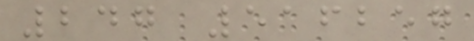247 516257
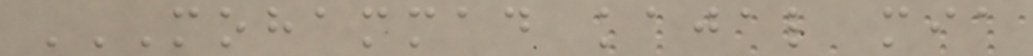MOHAMMAD KAJAL MIA
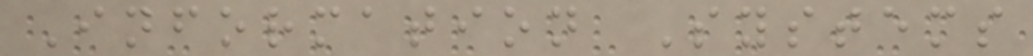Information Systems
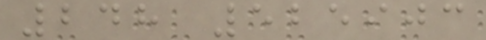248 525903
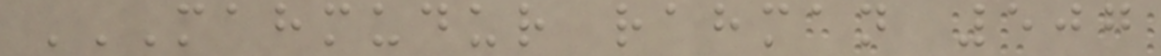MAHMUDUR RAHMAN 507
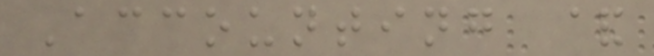Accounting &
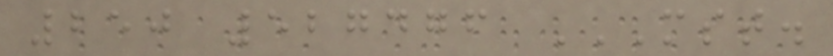250 527476 MST.
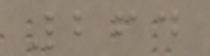264
